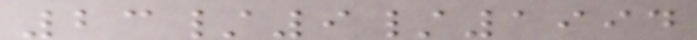23/9/1994
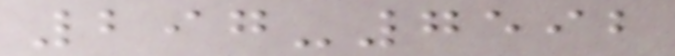297-7592
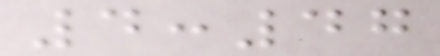4:47
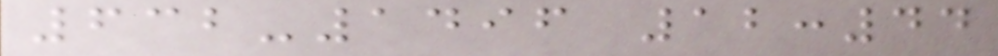632-1496 12:44
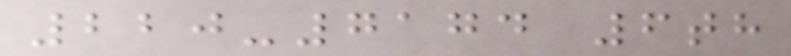220-7174 6th
